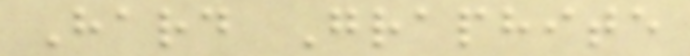Hard Graphite
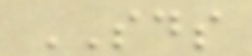SDS
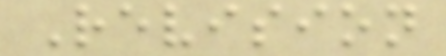Revision
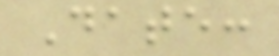Date:
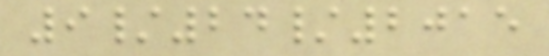9/24/2015
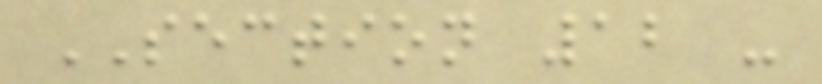SECTION 12 -
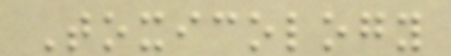Toxicology
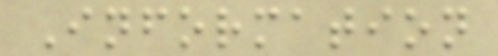Information
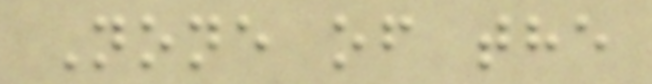None of the
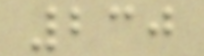230
